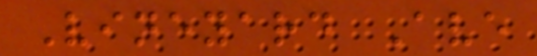Vineyard Ave
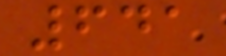641
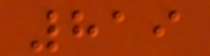819
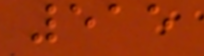515
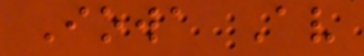Iowa Av
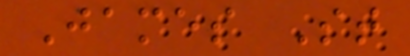James St
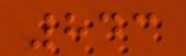843
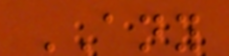ANY
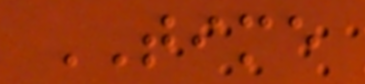TIME
